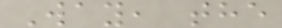Way, the
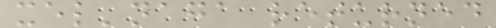xel'naga returned
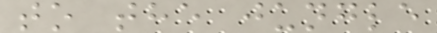to the jungle
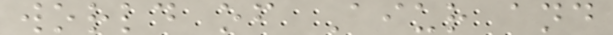world of Aiur and
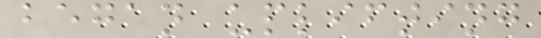began uplifting
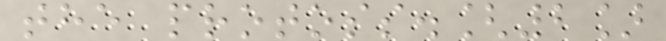the protoss.[2]
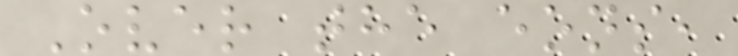Over the eons,
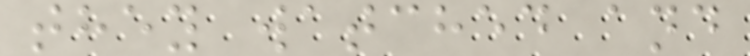they watched and
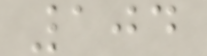104
